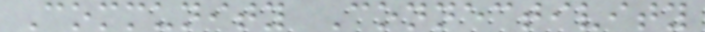Community Connectivity
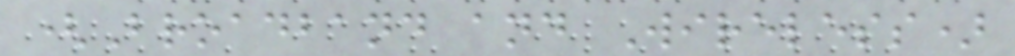(Broadband and Wireless)
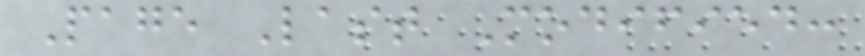Page Last Modified:
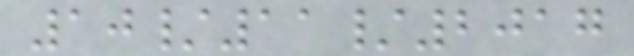10/11/2017
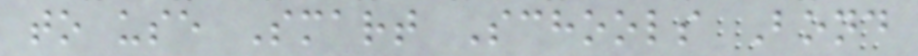to use Smart Schools Bond
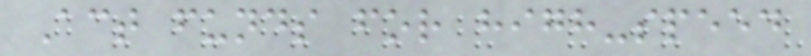Act funds for high-speed
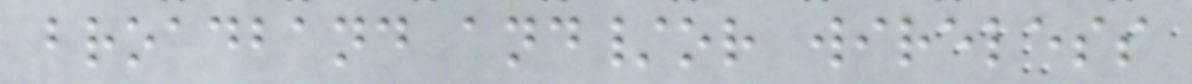broadband and/or wireless
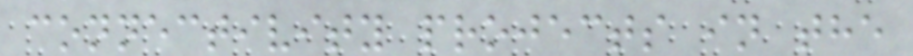connectivity projects in the
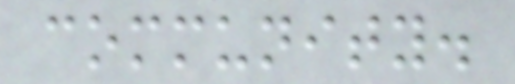community.
